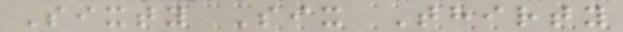Sixty Six Thirty
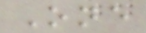One
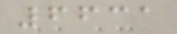6631
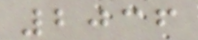2036
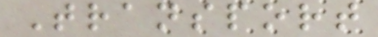Transport
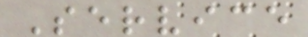Service
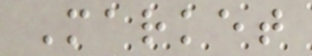Market
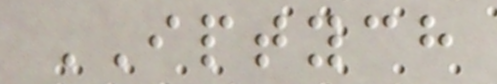IPTYCH
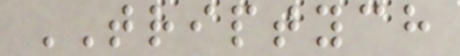TRIPTYCH
